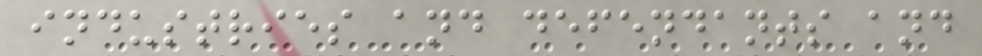industries and defendants and
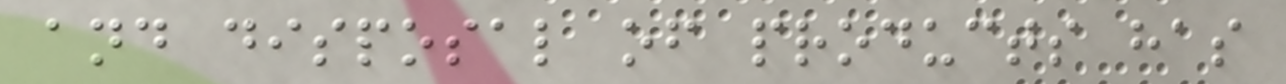and disposal of products has
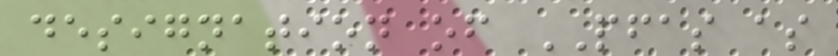designation of PFAS as
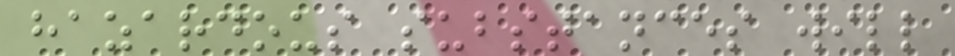hazardous substances will
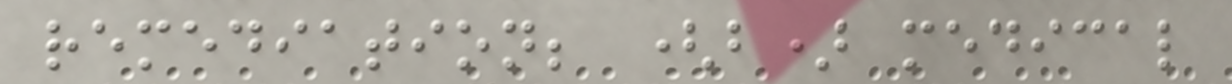remediation; (b) medical
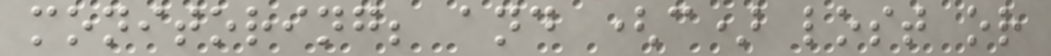monitoring; and (c) lost or
